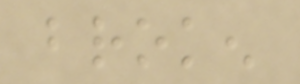broken
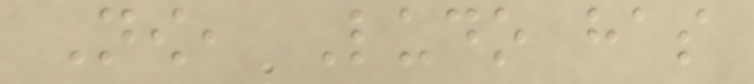Now, Ludo has
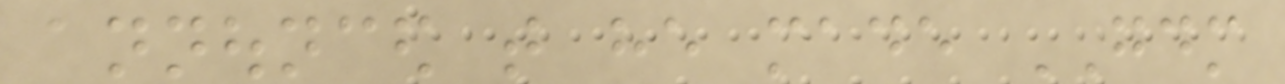announced that he made GDM
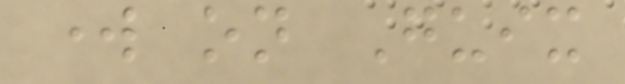work on Guix
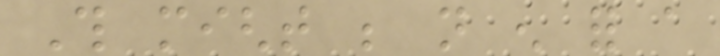This might be not enough for a
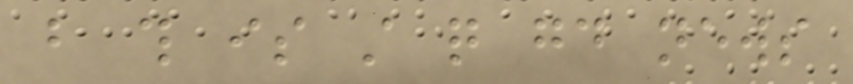but this is still quite good news
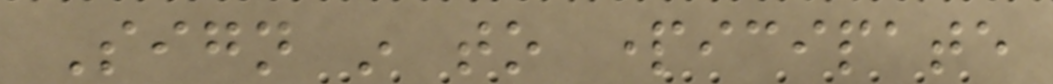Sign in to participate
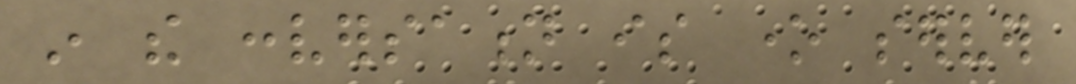in the conversation is one server
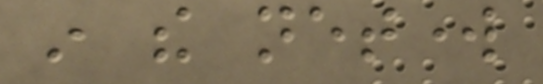in the network
